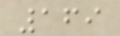169
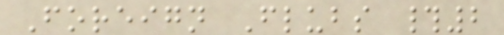Foreign Flubs #2
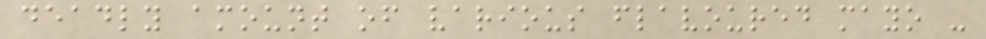deadly amount of various flavoured mayo -
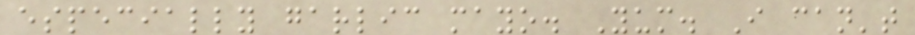especially garlic mayo. Yum. I can't
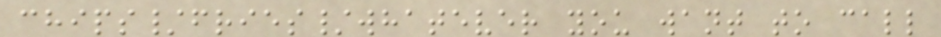chips/fries/whatever you want to call
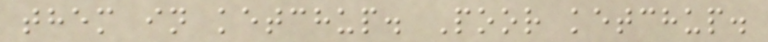them in ketchup. Poor ketchup.
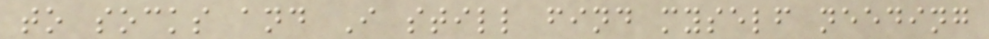to socks and I still find myself needing
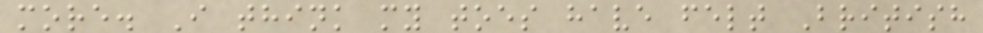more. I think my toes have felt British
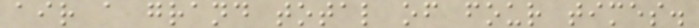air a grand total of four times.
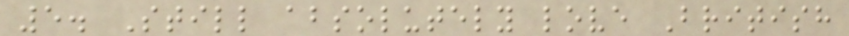5. Still absolutely love British
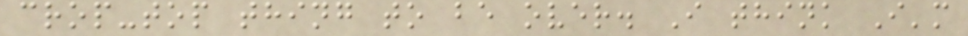crop-top thing to be over. I think I'm
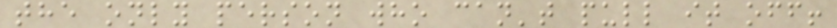the only person who can't pull it off!
